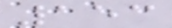153
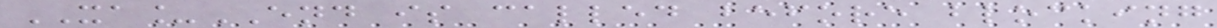XA_END is called before blocking
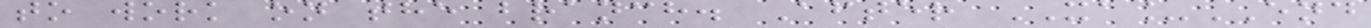to work on the branch. After XA_END
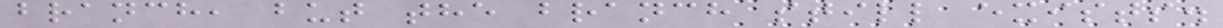branch, but the branch still exists.
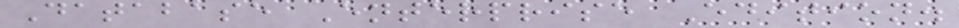Database Enterprise Edition.
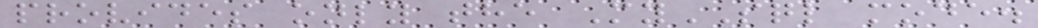provides only the MySQL mode.
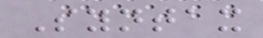Syntax
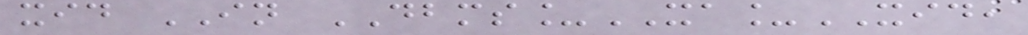xid IN DBMS_XA_XID,
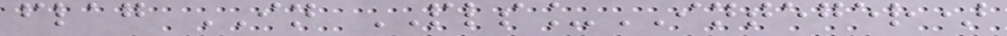flag IN PLS_INTEGER)
